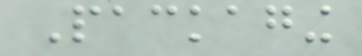Packaging
